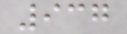937
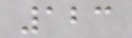123
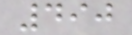490
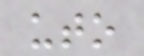uto
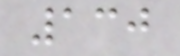130
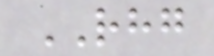RHG
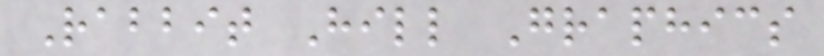Rabbit Hill Graphics
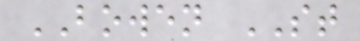BOWEN ST
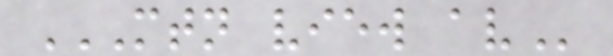MTN VIEW AV
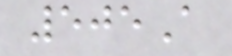505A
